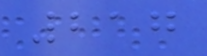217
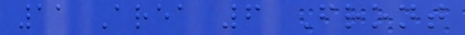11 Area 6 Front
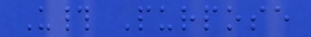U# Purpose
